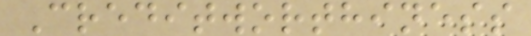Creditworthiness
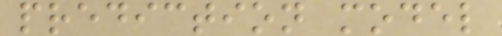prediction model
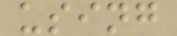using
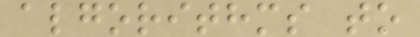algorithms to
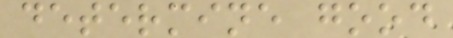determine good
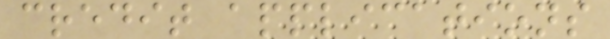credit applications
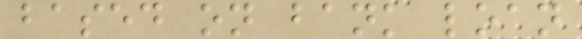based on bank loan
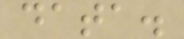data.
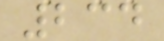234
